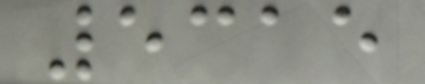5315
